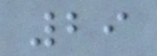29
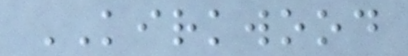KIRKWOOD
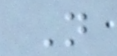N
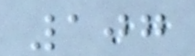107
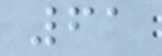61
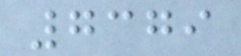7379
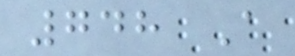748 A
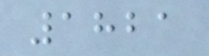1821
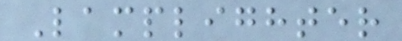Lamplighter
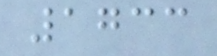1733
